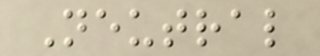Neutral
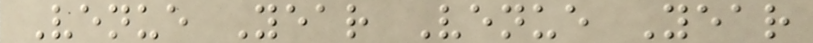Venue Year Venue Year
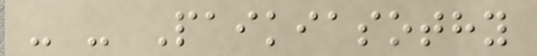- - Paikiasothy
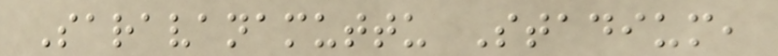Saravanamuttu Stadium,
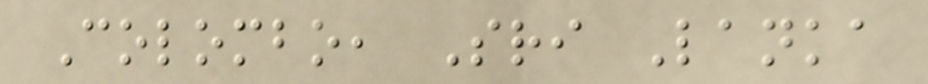Colombo, Sri Lanka
